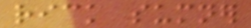rick sumner
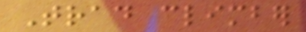Trad climber
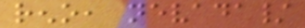reno, nevada/
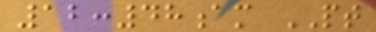12:48am PT
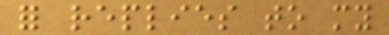for replies to my
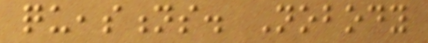queastions. Nobody
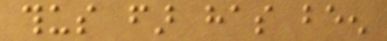thus far has been
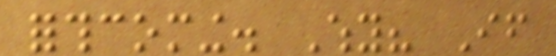forthcoming. Why? If
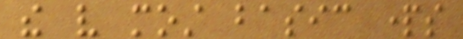the very most basic parts
